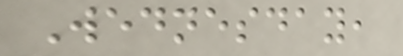Wednesday,
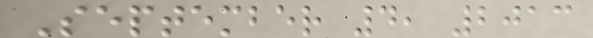September 4, 2013
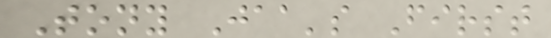Tony Jaa's First
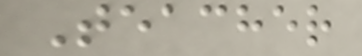Teacher
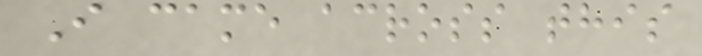I came across this
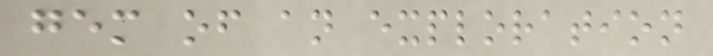gem of an exploration
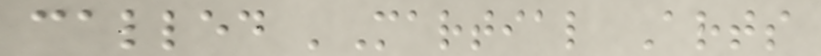called 'Martial Arts
